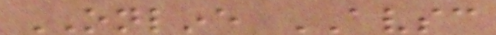ONLINE AVSC
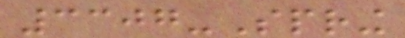3307-Spring
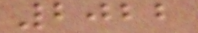2022
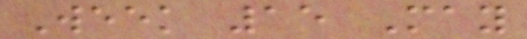Week 15 May
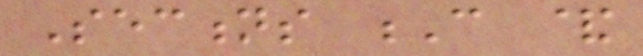Sections C &
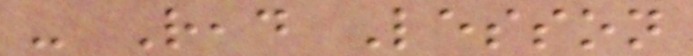- Read Lesson
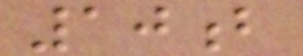10b
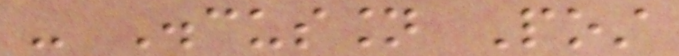- Discussion Post
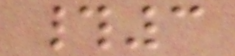#3
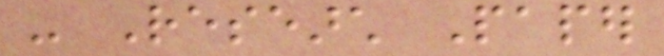- Research Paper
